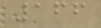166
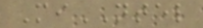MiNTEL
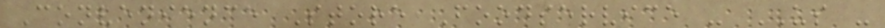Convenience Store Foodservice - US -
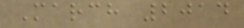March 2014
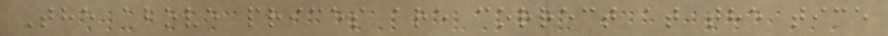The above prices are correct at the time
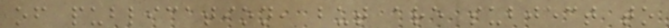of publication, but are subject to
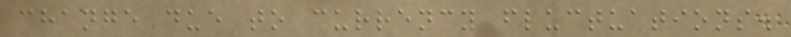change due to currency fluctuations.
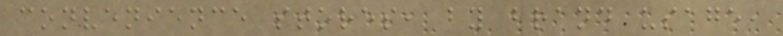convenience stores, by brand usage,
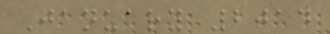January 2014
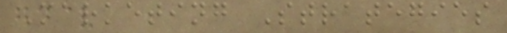Marketing Strategies
